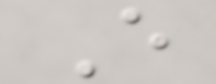E
